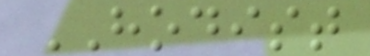HODIST
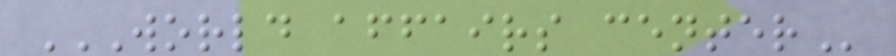WORLD AFFAIRS CENTER
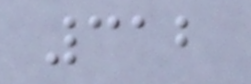312
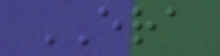ERA
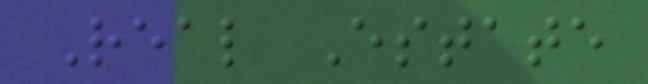Real Estate
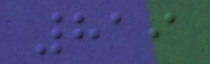819
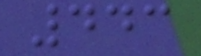443
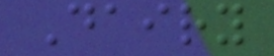Dairy
